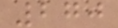270
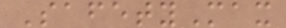SafetyMax
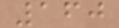160
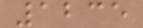1235
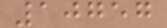10757
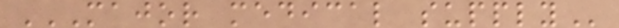MAJOR MEDICAL SUPPLY
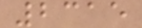2315
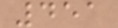451
